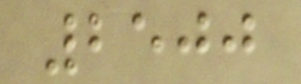2500
